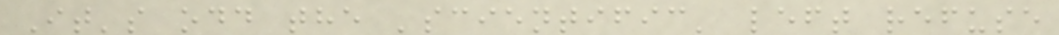It's odd the 'scientific' left refuse
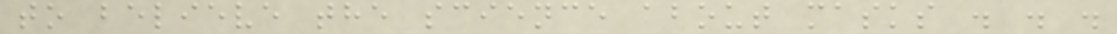to believe the science about masks . . .
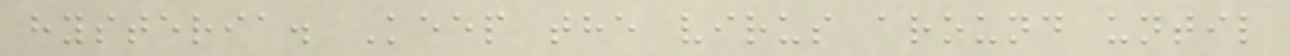hysteria. Keep the virus around until
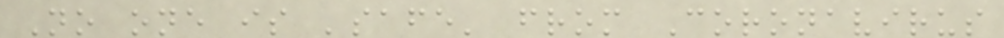No one is 'safe' from Coronavirus
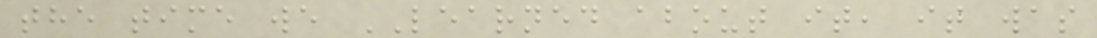the time we LEARNED about it, it was
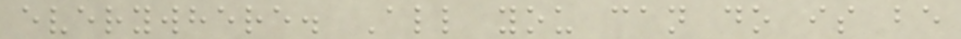everywhere. All you can do is be
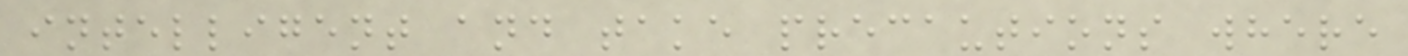intelligent and take precautions where
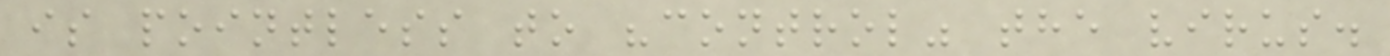is pointless to "control" the virus.
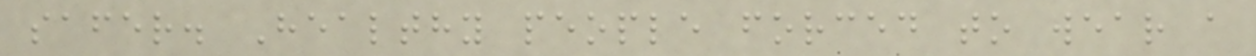safer. Healthy people forced to wear a
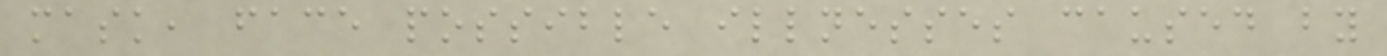mask, face possible illnesses caused by
